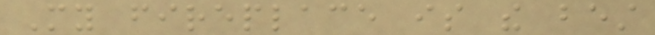My fireplace is the best
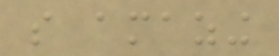so amazing
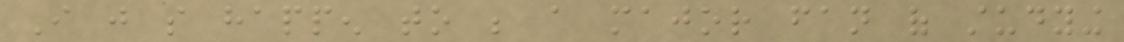I just so happen to be a major fan of studying
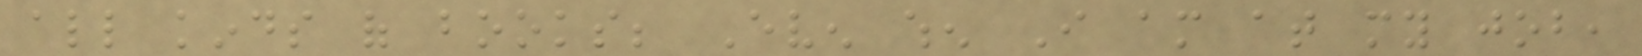all kinds of books; Even when I am at my job,
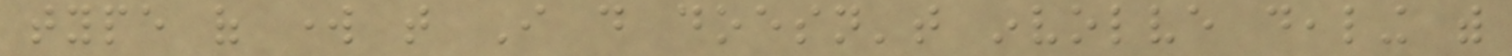type of work that I do doesn't involve dealing with
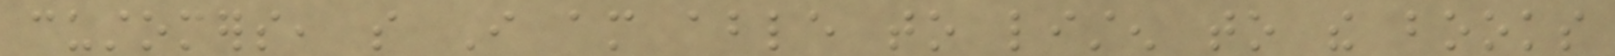customers, so I am able to listen to the books
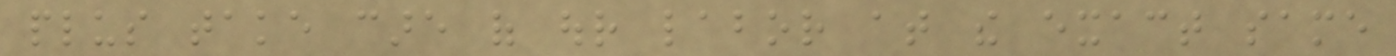plus take care of our labor at the exact same
